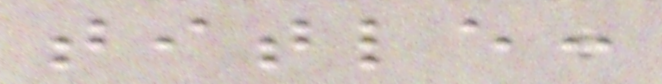title:
